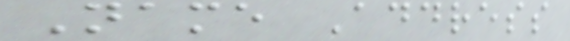Name Address
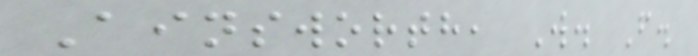Ainsworth, W. F.
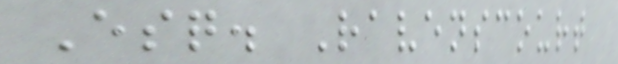Esq. Ravenscourt
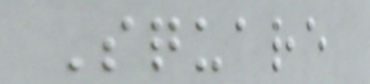Square
